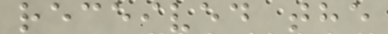received the
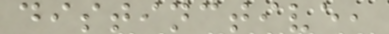distinctive,
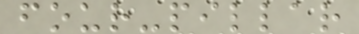four-pillar
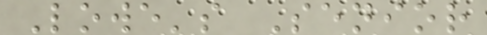Lowe's Senior
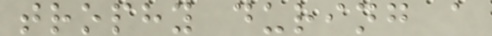trophy during a
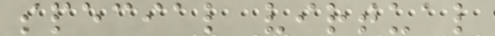special virtual
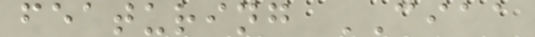featuring CIAA
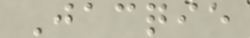Jacqie
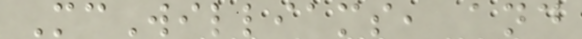McWilliams, and
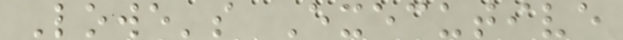Lowe's Executive
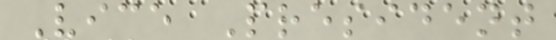Vice President
